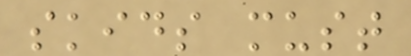skids must
